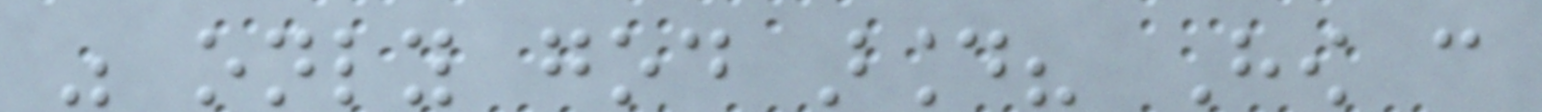was only god around? How can
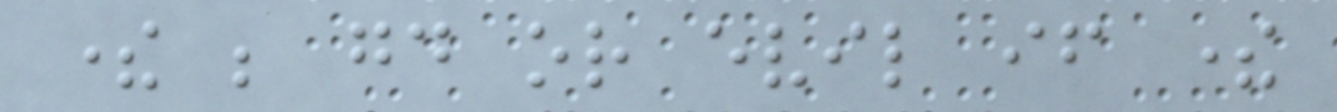there be good or evil if there
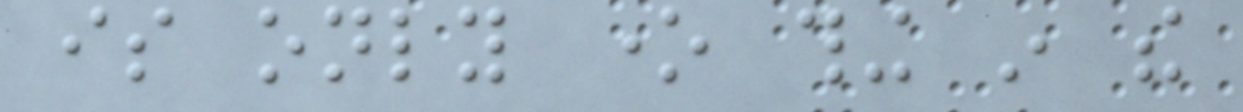is only one thing in the
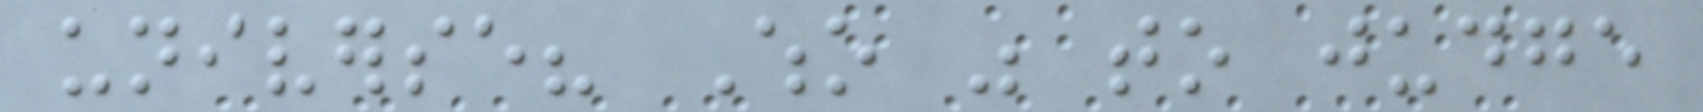universe? Who was to judge
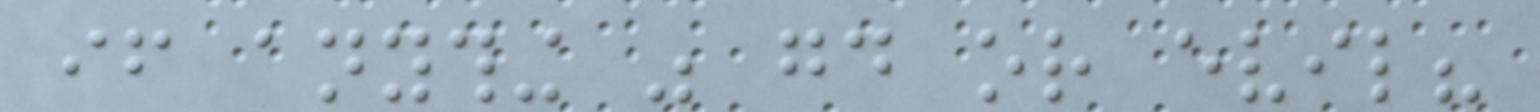if anything was good or evil?
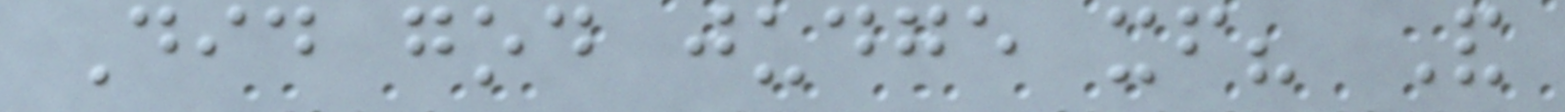Did god judge itself? And
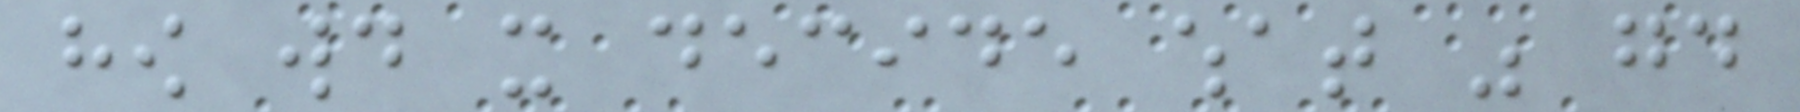how would it decide what was good
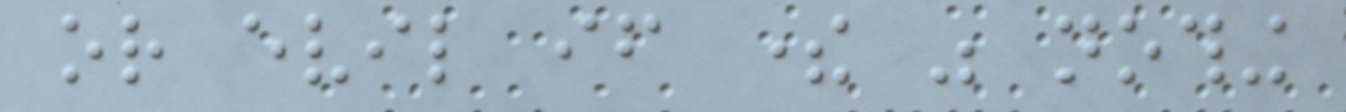or evil if there was nothing
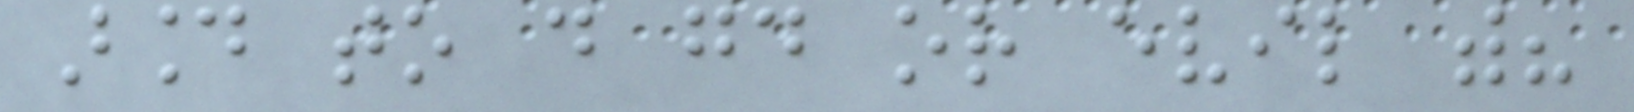around to do good or evil with?
